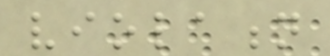violation
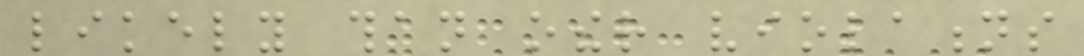likely than other violations
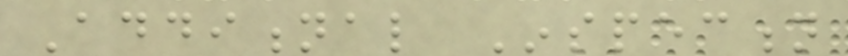Additional Inspection
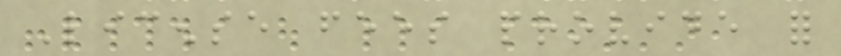License fees provide for
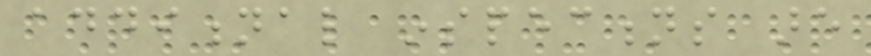additional inspections are
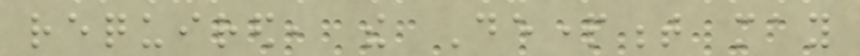required, the Department may
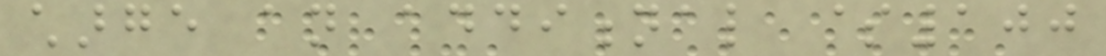charge an additional $100
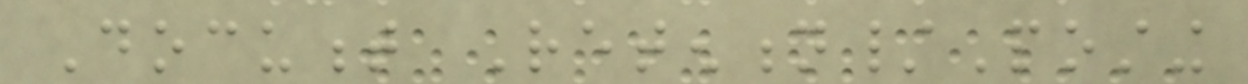Document Retention/Posting
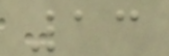13
